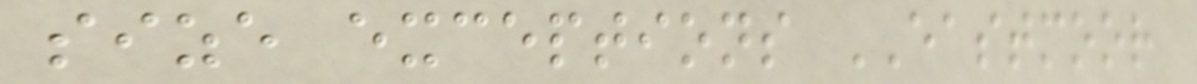size exceptions EASTMOOR
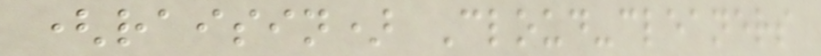(raisin) Cloud-cleaners
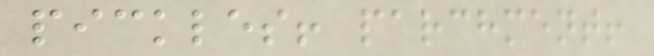pickles! parchment!
